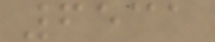6531
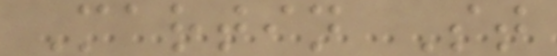Martin St
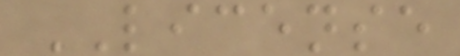LICENSE
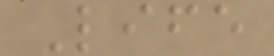Life
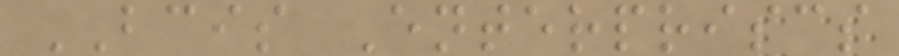BCIS Enterpriscs
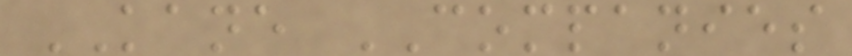KANE COMPANIES
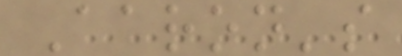Aaron's
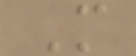M
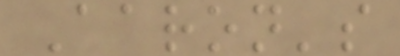Aaron's
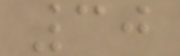30
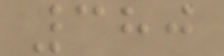380
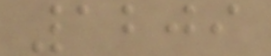1209
